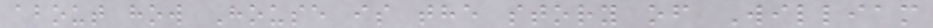about how House is the story of William
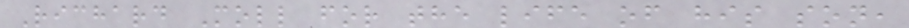Richard Moll for the life of his son,
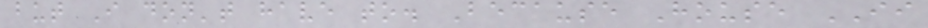but I don't have to. Because House II
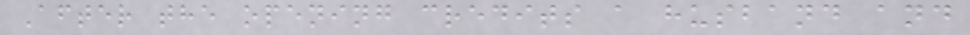After the opening credits a husband and
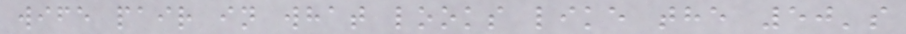wife pair in what looks like the 50's
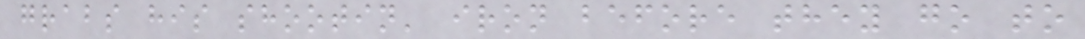grabs his shootin' iron before they go to
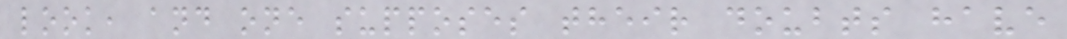look, and one supposes their doubts have
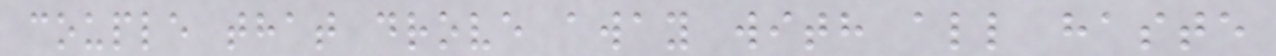couple that drove away with all haste
